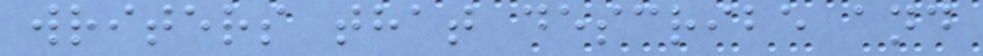writers that describe and
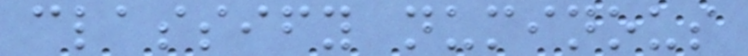classify numinous
